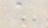a
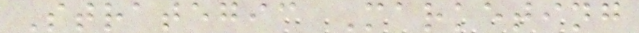Strategic Marketing
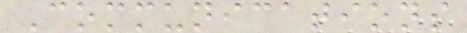Communications
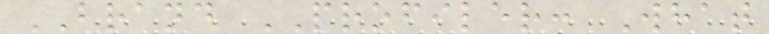BRAND PROFILER: What
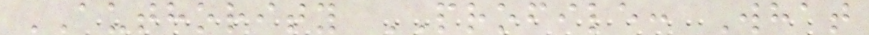AUTHORITY PROFILE: What
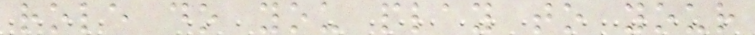role do you play to your
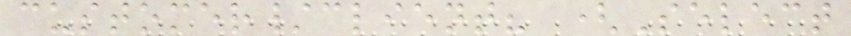customer/client? (Select
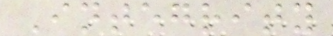Integrity
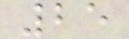25
